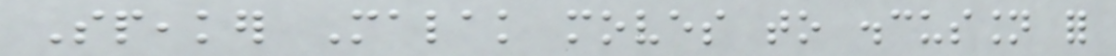Speaker Malak moves to discussion for
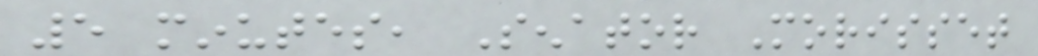5 minutes, Senator Morisset
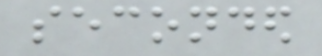seconded
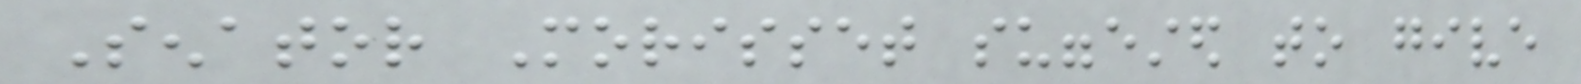Senator Morisset suggested to give
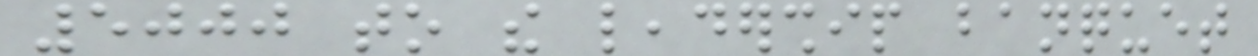5000 to the leadership banquet
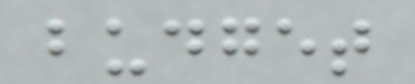budget
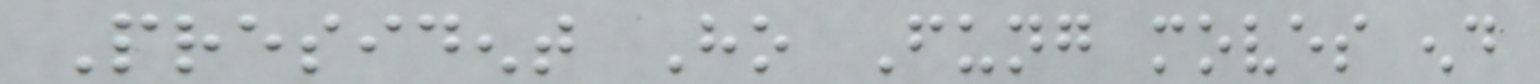President Ho Fung moves end
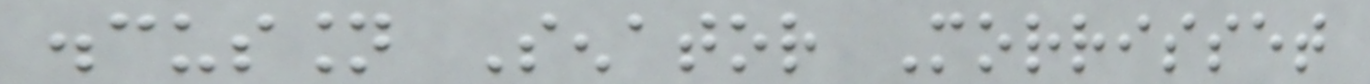discussion Senator Morrisset
